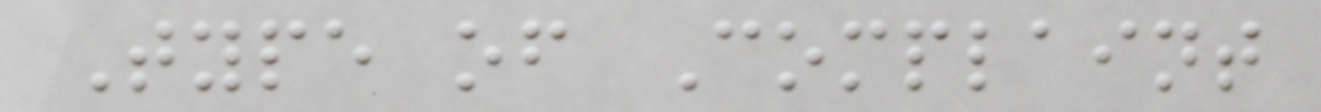Type of Complaint
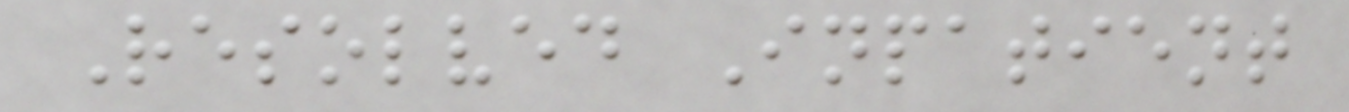Resolved Inpatient
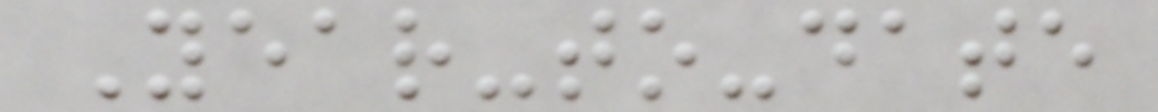Year-to-date
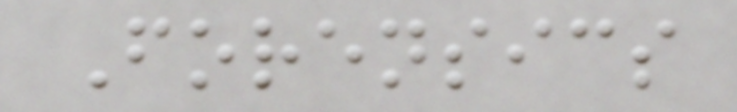Forensics
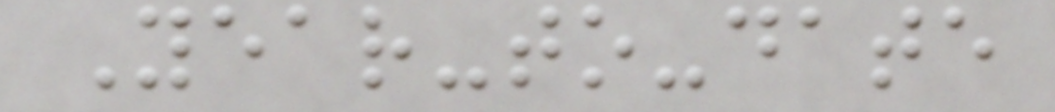Year-to-date
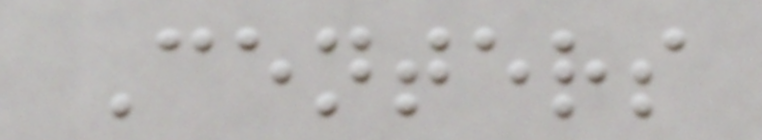Centers
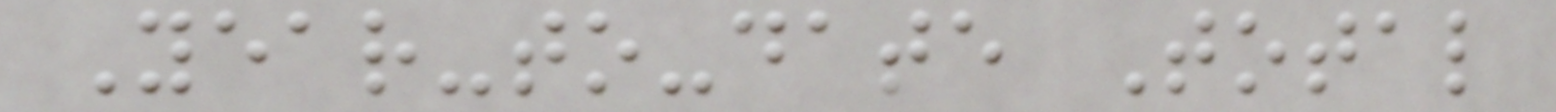Year-to-date Total
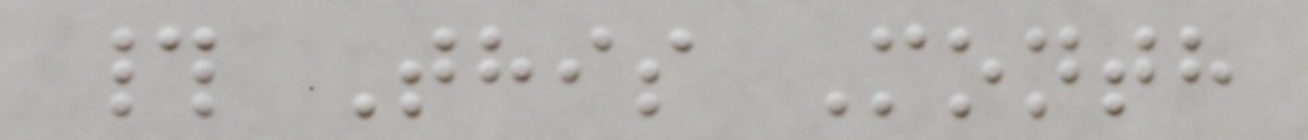# This Month
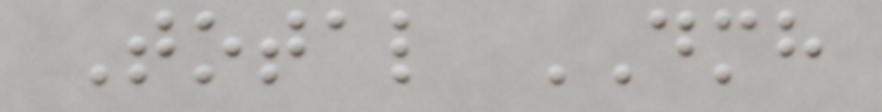Total DMH
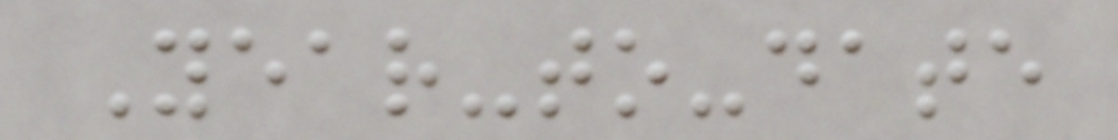Year-to-date
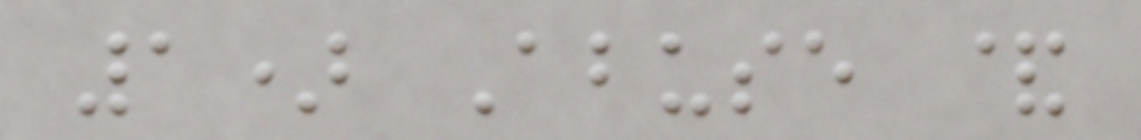1) Abuse &
